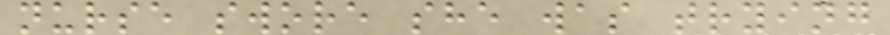nurse swore she was trying
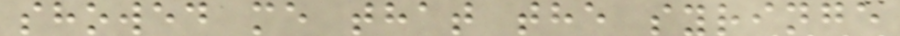showed me that the syringe
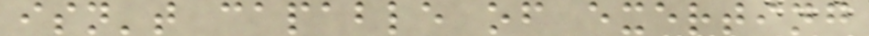isn't capable of exerting
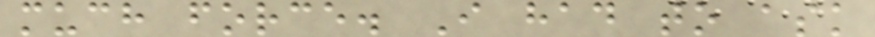much force. I had to ask
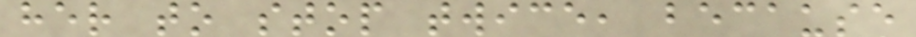her to stop twice, because
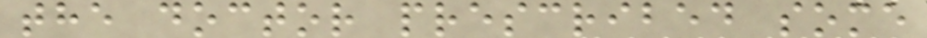the doctor prescribed some
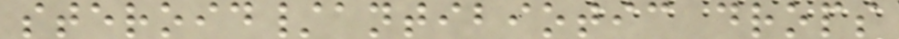steroid/antibiotic drops
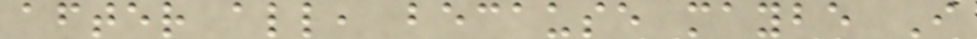after all, because maybe I
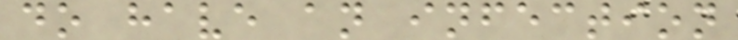do have an infection
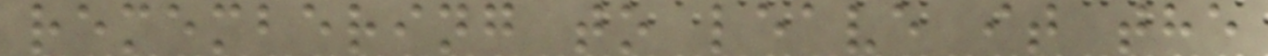remembering to leave it the
